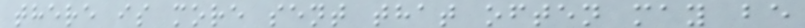there is more sent that often may be
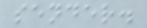sender.
